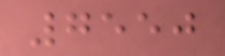7550
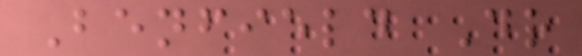Benfield Dr
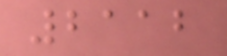2112
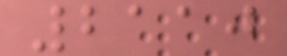2110
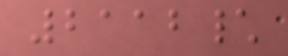2112\
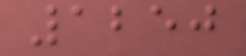1250
